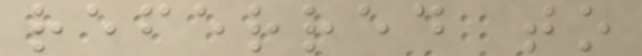referred to
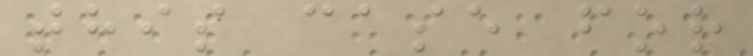this case for
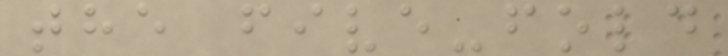the five-fold
